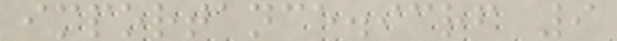importance.icrf 9
